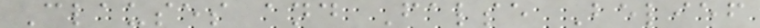Clauses and False Belief
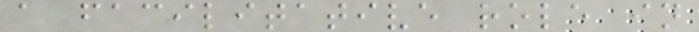a facilitative role in
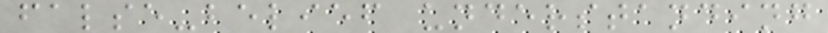false-belief understanding
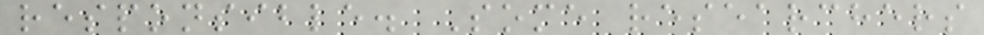responsible. Some researchers
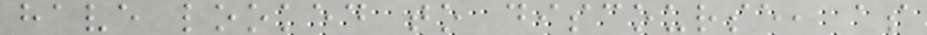have looked to discourse, as
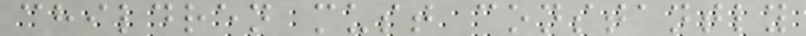children must constantly
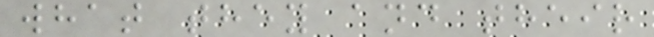what they and their
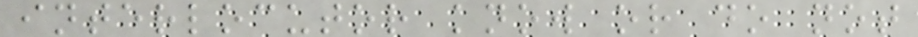interlocutor know or do not
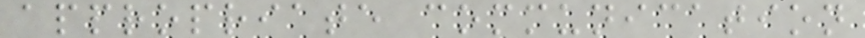appropriate communication
